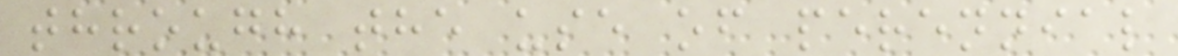through the use of perennial
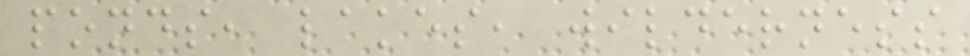ponds, lakes, wilderness
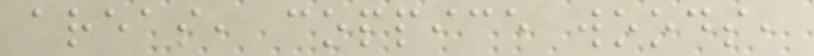areas, coppice woods,
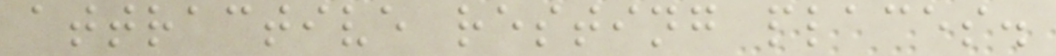attractive resting places.
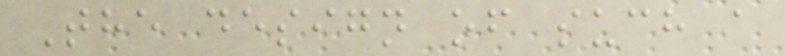The design of such a
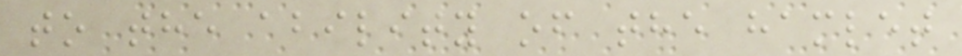to the ability of the hamlet
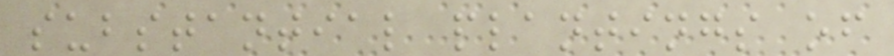substantial plantings of
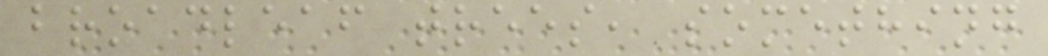broadleaf trees, something
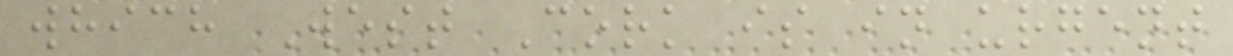which West Cork is in urgent
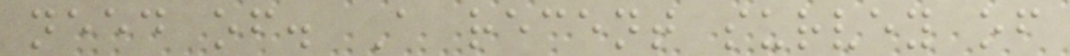need of. A recent survey of
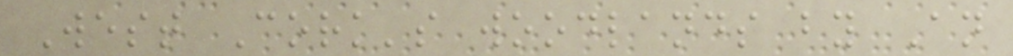West Cork's woodlands by An
